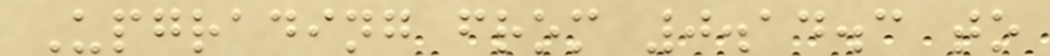Upgrading from 0.14.3 to
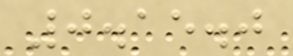0.15.0
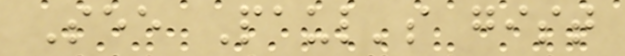See Paul's gist
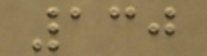130
